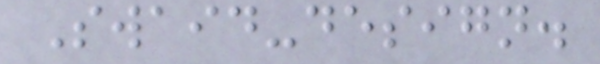Swaid-design.
